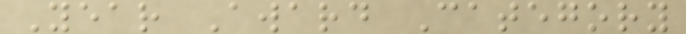Year Award Category
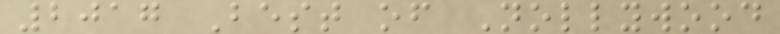2017 Best of Nollywood
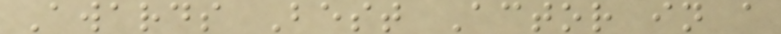Awards Best Actor in a
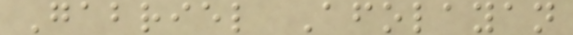Gabriel Afolayan
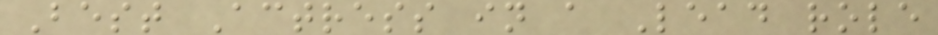Best Actress in a Lead role
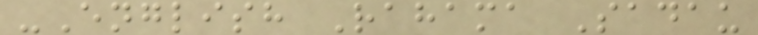-English Rahama Sadau
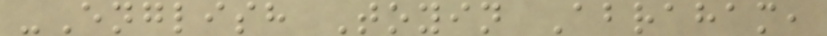-English Toyin Abraham,
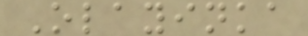Olayinka
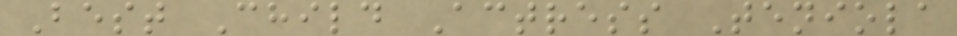Best Child Actress Teniola
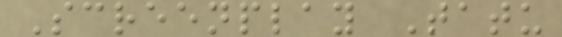Screenplay Tatu
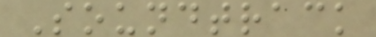Soundtrack
